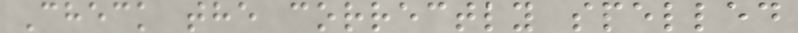Check the correctly spelled
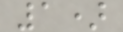1)
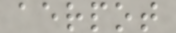aerpot
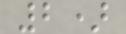2)
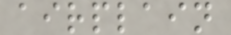airplain
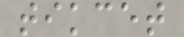tikcet
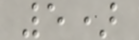5)
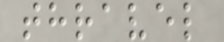thravel
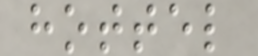hottel
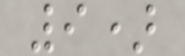9)
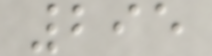295
